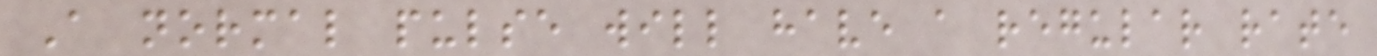A normal pulse will have a regular rate
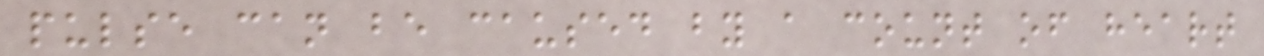pulse can be caused by a count of heart
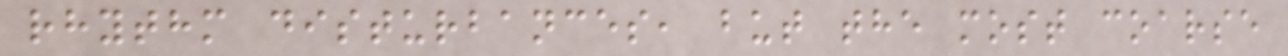rhythm disturbances, but the most coarse
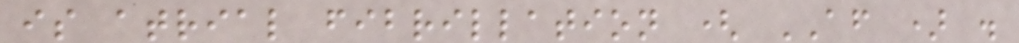is atrial fibrillation ( AF ) .
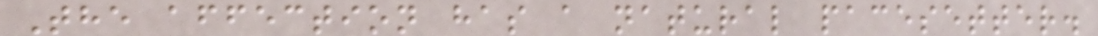The affection has a natural pacesetter.
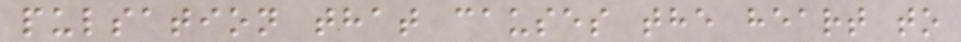pulsation that causes the heart to
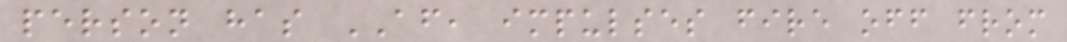person has AF, impulses fire off from
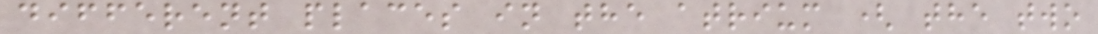different places in the atrium ( the two
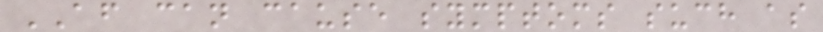AF can cause symptoms such as
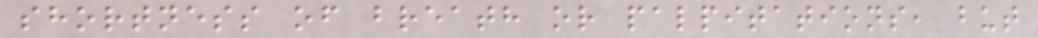shortness of breath or palpitations, but
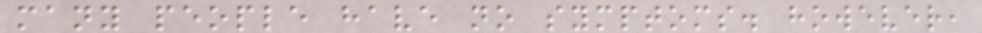many people have no symptoms. however,
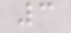3
